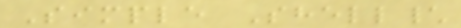Simple Shell\
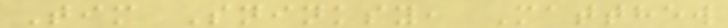Tim Sninksy, Matthew
